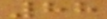88
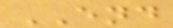END
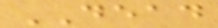DEAD
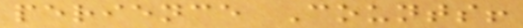perience Counts!
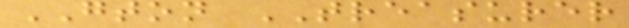GTON TREASURER
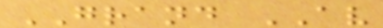GRAND AV
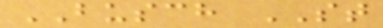BUSCH ST
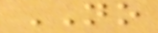NO
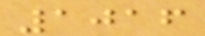1016
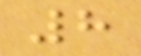8
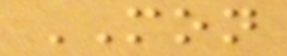MON
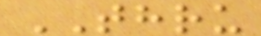THRU
